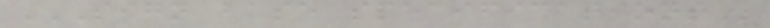SIGN BASE SPECIFICATIONS
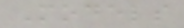Models
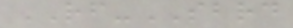RF-SBRD
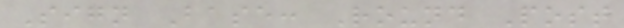Sign Base: Round Post
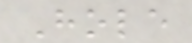Hole
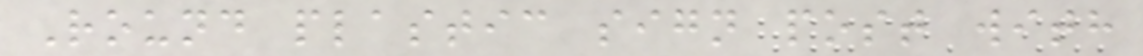Round plastic sign post with
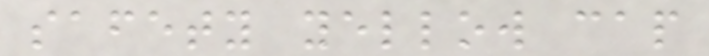safety yellow cap
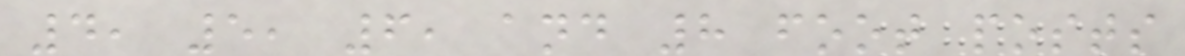4, 5, 6, and 8 foot posts
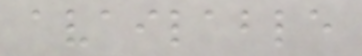available
